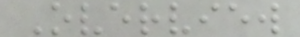Overview
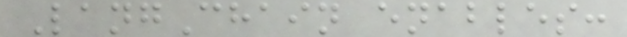LangChain enables:
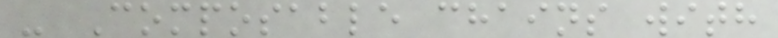- Composable chains with
